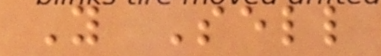You Sell
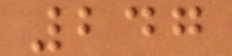247
